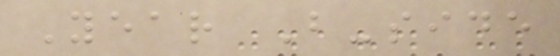Year B-side
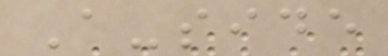A-side
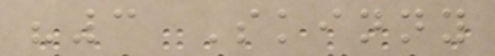"3 Skinny
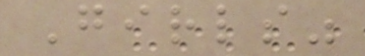Girls"
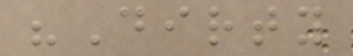"Dirty
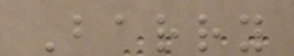Barry
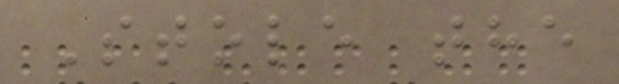Stole the
